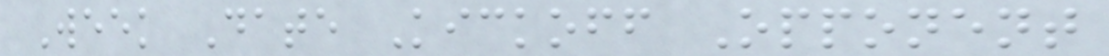Week Date Kickoff Opponent
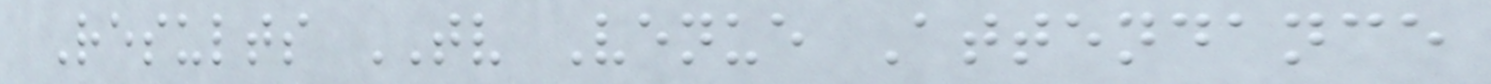Results TV Venue Attendance
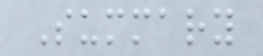Summary
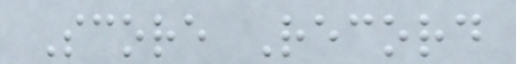Score Record
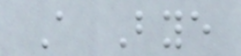A Bye
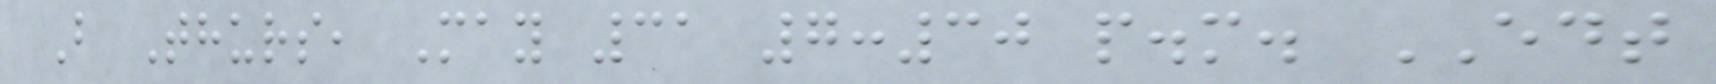B Thurs, May 31 7:30 p.m. EDT
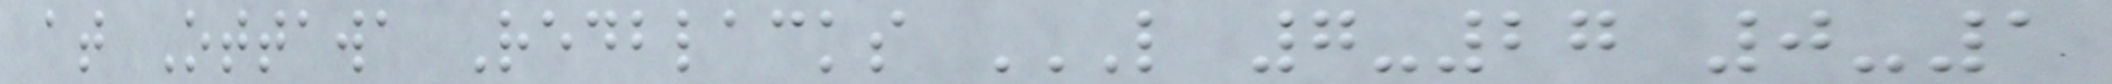at Ottawa Redblacks L 7-27 0-1
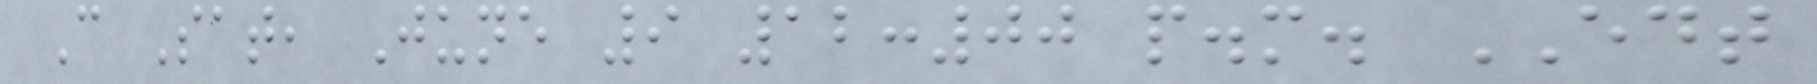C Sat, June 9 12:00 p.m. EDT
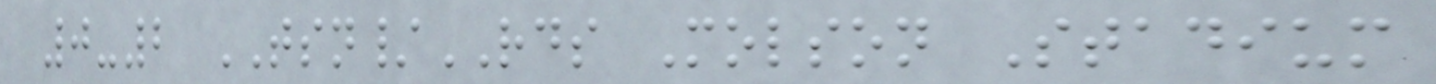0-2 TSN/RDS Molson Stadium
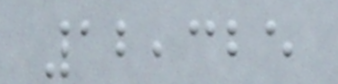12,325
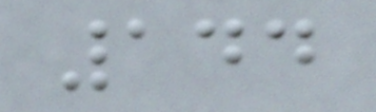144
